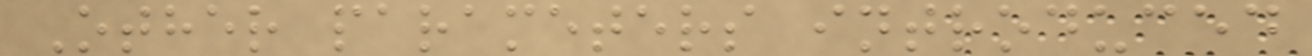Other parameters introduced
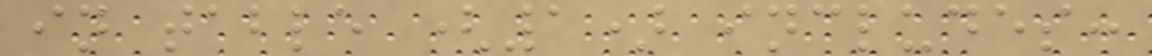in table (1) includes:
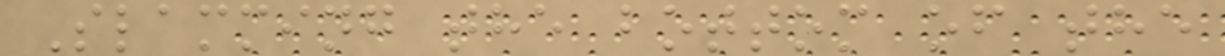Slamming the bottom of the
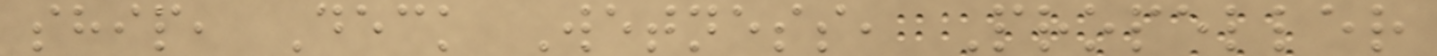ship, Deck Wetness, Propeller
